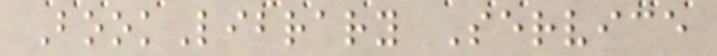BookLibrary Service
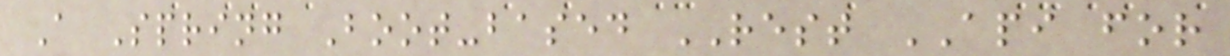A Spring Boot-based REST API for
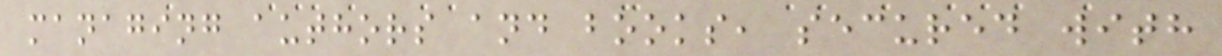managing authors and books, secured with
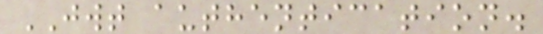JWT authentication.
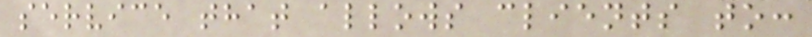service that allows clients to:
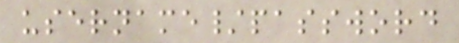username/password
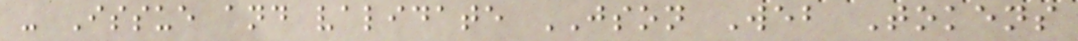- Issue and validate JSON Web Tokens
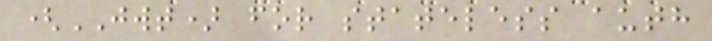(JWT) for stateless auth
